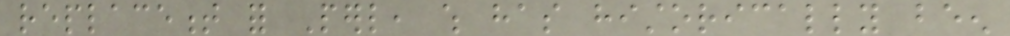replacement for Perl, which has historically been
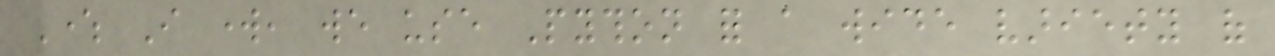Where I work, we use Python for a wide variety of
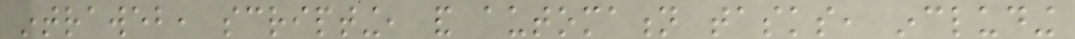intraweb, scripting, and automation tasks, including
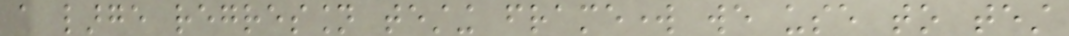a large regression testing framework we use to test
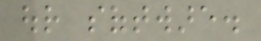our software.
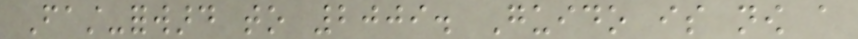Fast-forward to 2009. Guido is now a
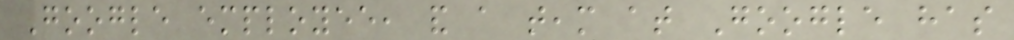Google employee, and a team at Google has
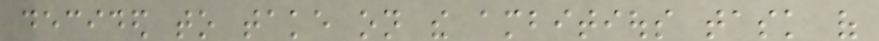decided to take on the ambitious task of
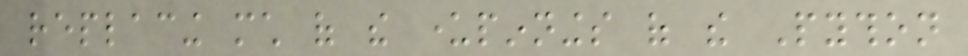replacing much of the underpinnings of the Python
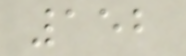152
